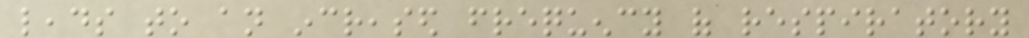leads to an increased frequency of respiratory
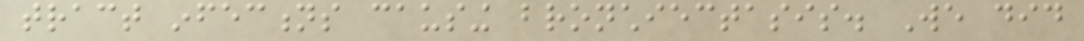tract infections causing bronchiectasis. We did
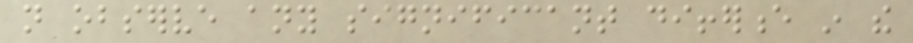not observe any significant difference in the
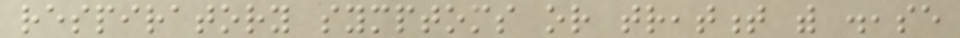respiratory symptoms or treatment with disease
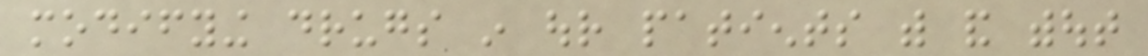modifying drugs in our patients with and without
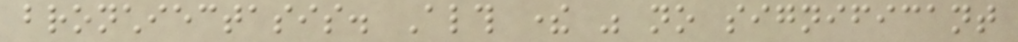bronchiectasis. Although there was no significant
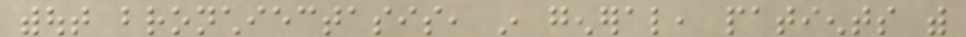without bronchiectasis, in general, patients with
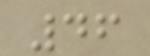46
